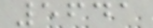5641
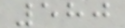580
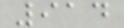914
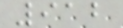912
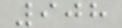908
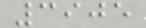3905
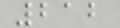212
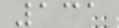131
